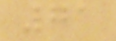71
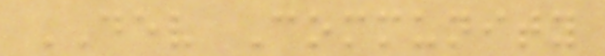DEV Community
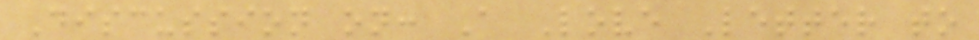Discussion on: A Love Letter to
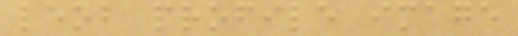leob profile image
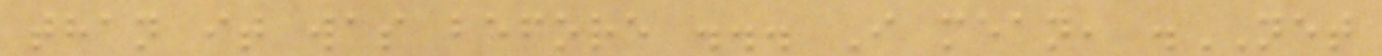than it was before ... I mean, .NET
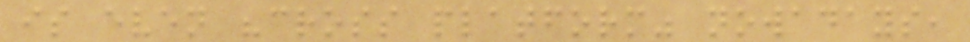is even "cross platform" nowadays,
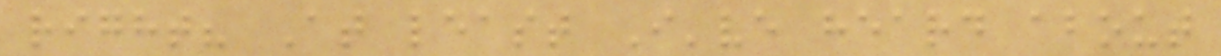right? At least I've heard about
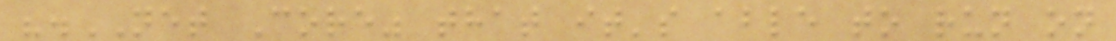".NET Core" that it's able to run on
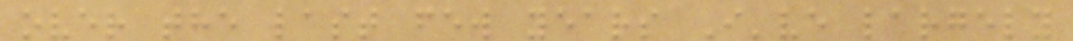over the last few years I've largely
